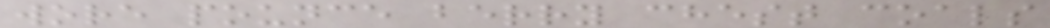wore pounce berry chest coals
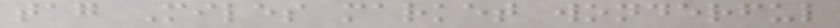tag Miles market wonderful
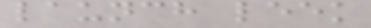launch leek
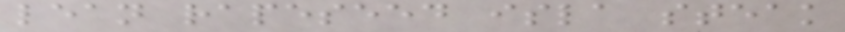lean rapeseed isla steak
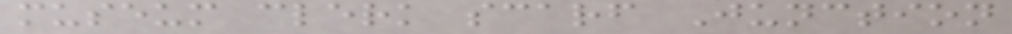museum clerk scarf Junction
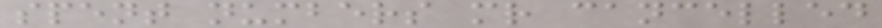spent numbers mr cancelled
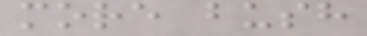more bush
